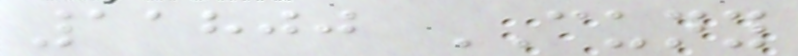11800 CUNY
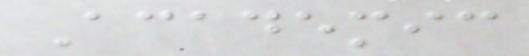Academic
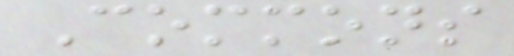Commons
